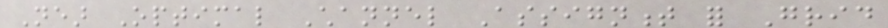Near Optimal Channel Assignment for Grid
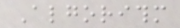Algorithm
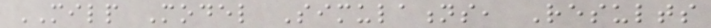MILP Model Simulations, Results
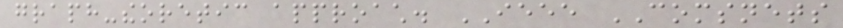graph-theoretic approach. IEEE COMSNETS
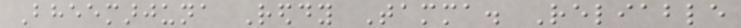Bheemarjuna Reddy Tamma. Reliable
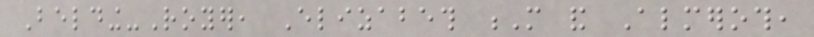Belding-Royer, Elizabeth M and Almeroth,
